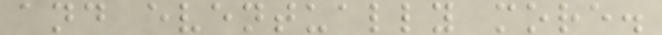and eventually more.
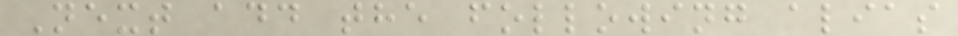Next add the following alias
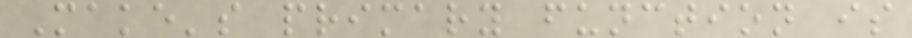Make's primary function is
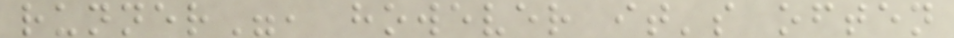runner", however it's often
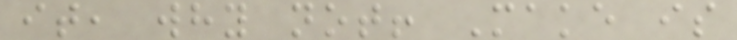it, why not! Make is
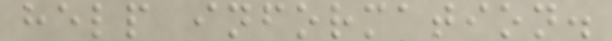help information.
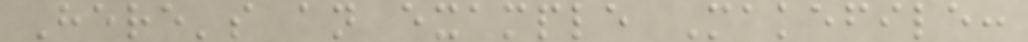Here's an example Makefile:
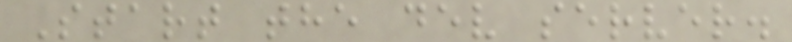Start the dev server.
